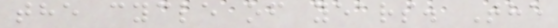the cycle of years. The
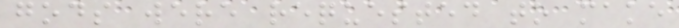gods were requested to make
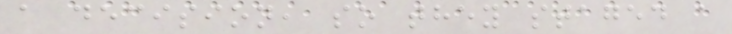a decision, so they staged a
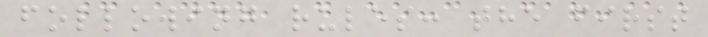following rules: the first
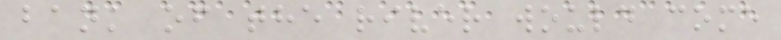bank of the river would come
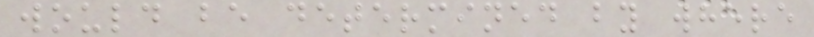would be determined by where
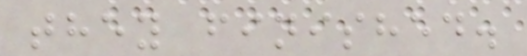they finished.
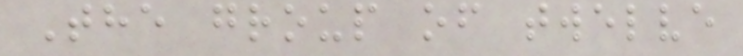The group of twelve
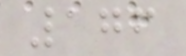176
